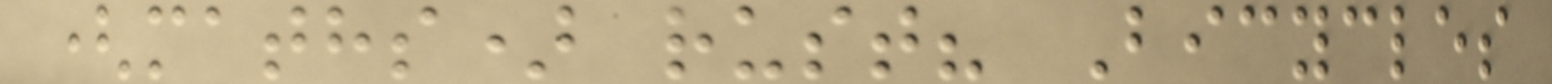(maths) rust? Bicycles
